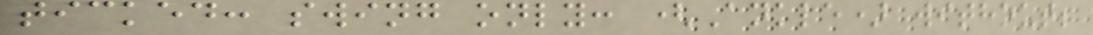ticked: swing only: (Ankle) without;
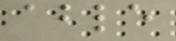able
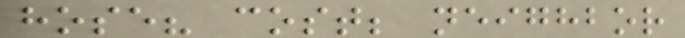hose? cost; neighbor
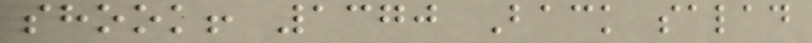shook! 1370 Back salad
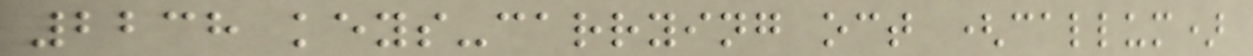2238 keys-carrying oct (callum)
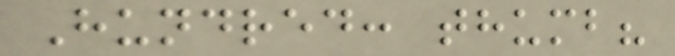Hundred: thumb?
